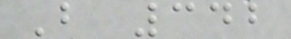B 342
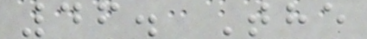46. The
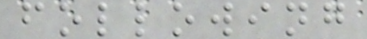following
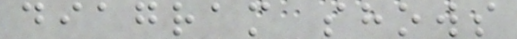diagram shows
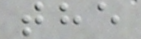the
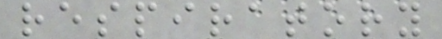respiratory
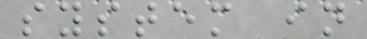system in
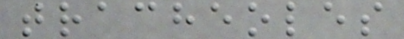tracheoles
